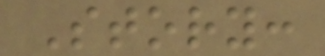Story:
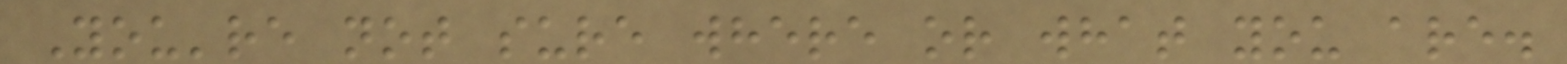You're not sure where or what you are.
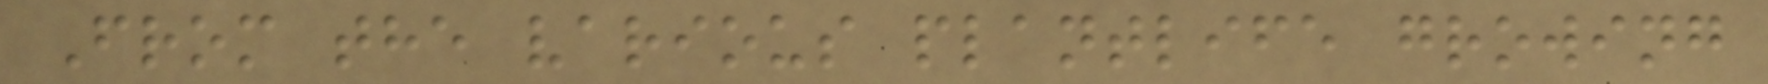From the various plantlife growing
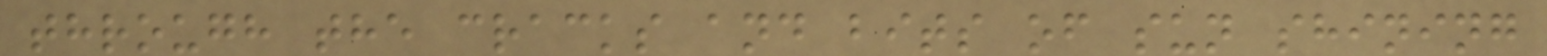through the cracks and bits of sun shining
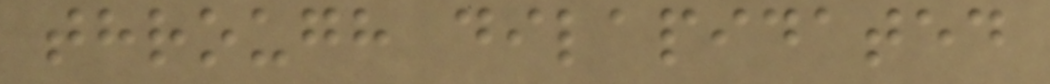through dilapidated
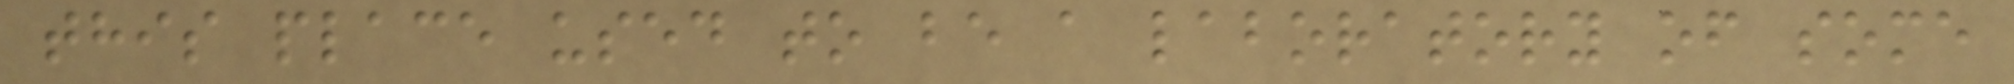this place used to be a laboratory of some
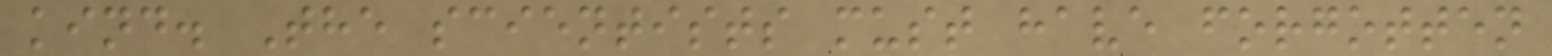kind. The scientists must have forgotten
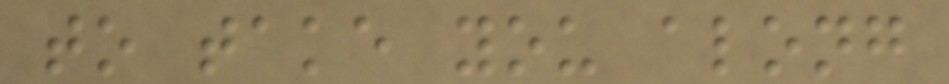to take you along
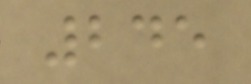245
